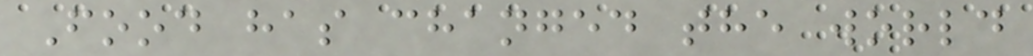Food has changed the world
